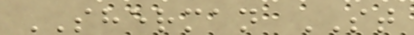SHERMAN ST
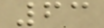63
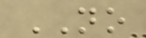NO
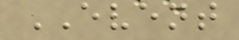EVENT
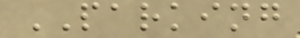PARKING
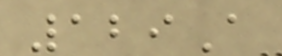129A
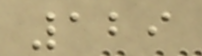129
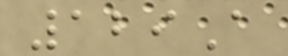129A
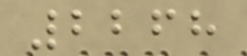2268
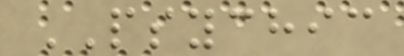PSYCHIC
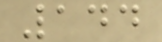144
